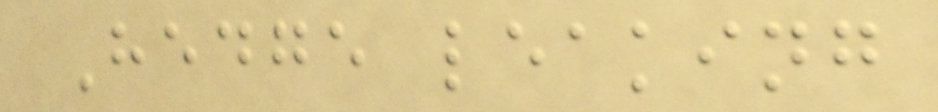Hedge leaking
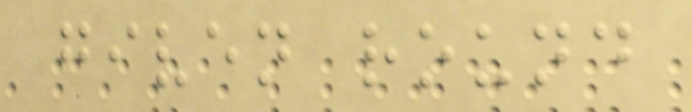given round
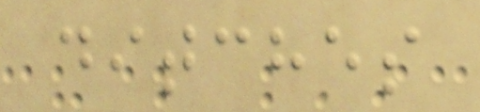ditches
